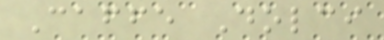Caffe Dolci
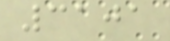3101
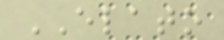ELATO
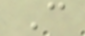C
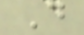D
